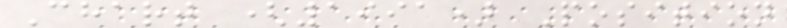Chart (1991) Position
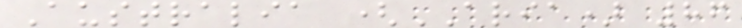Australia (ARIA) 86
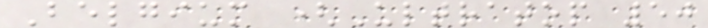Belgium (Ultratop 50
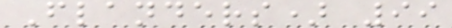Flanders) 99
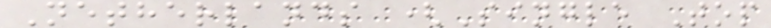Netherlands (Single Top
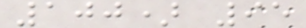100) 95
